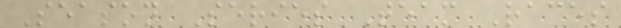Season Series Team Races
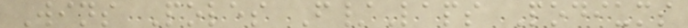Wins Poles F/Laps Podiums
